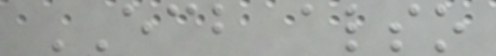ECB also
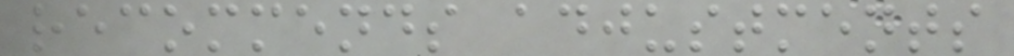recommends adjustments
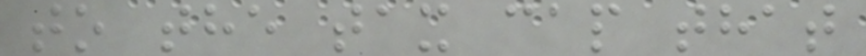to the tax cap that
